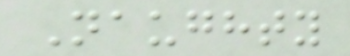Naughty
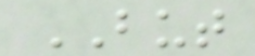BUT
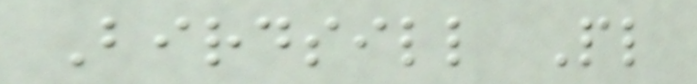Birdsill Pl
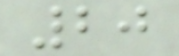20
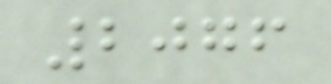2076
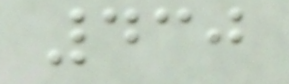430
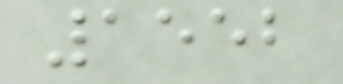1552
